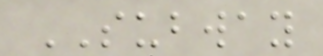SUBWAY
